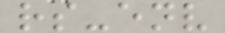rs-env
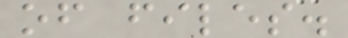of files.
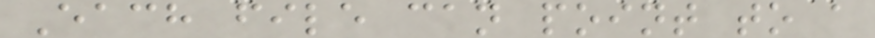Each file can point to a
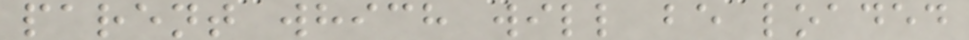parent which will be loaded
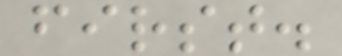first.
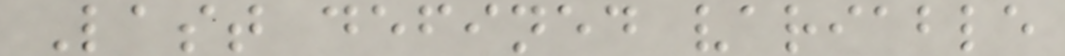Last defined variable
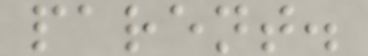parent.
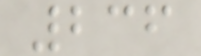236
